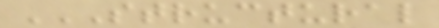STRUCTURAL
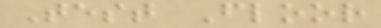Test Floor
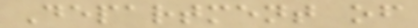Department of
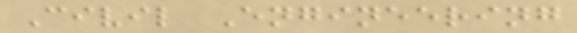Civil Engineering
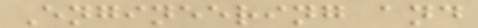Engineering and
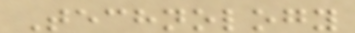Technology
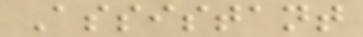Assistant
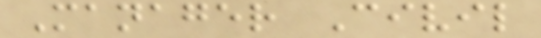Manager Civil
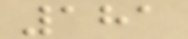181
